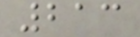213
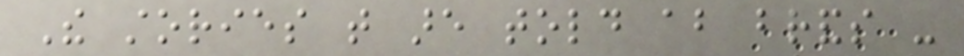The stories that are told about brands -
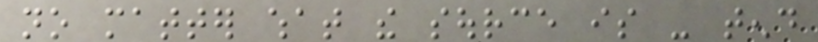no matter what the source is - tend
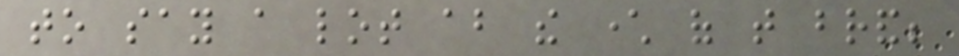to say a lot about the character of that brand;
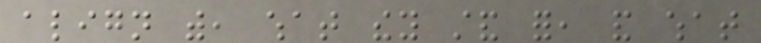align with, what they stand for, and what
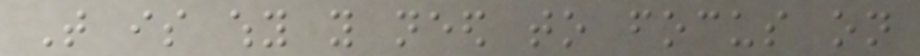That is why you need to focus on
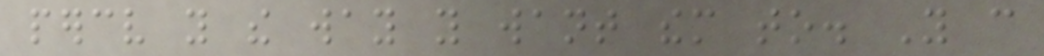perceive you the way you want them to. You can
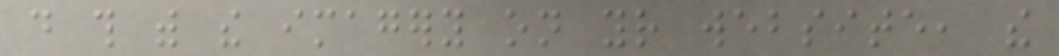do this with the imagery on your website, the
